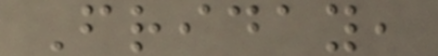Friday,
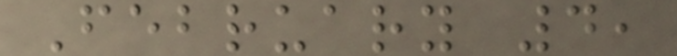February 4,
